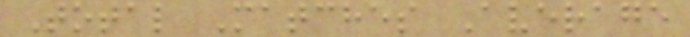Total Matches Average
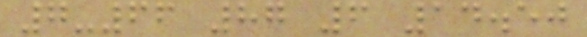7-66 87 6 14.50
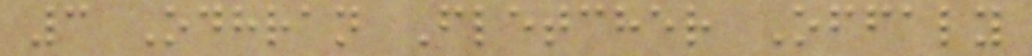3 Odhran Fletcher Offaly
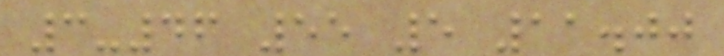3-46 55 5 11.00
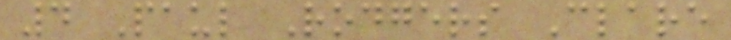4 Paul Rodgers Clare
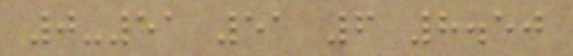0-51 51 6 8.50
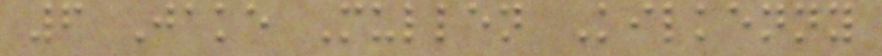6 Jake Mullen Kilkenny
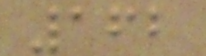162
